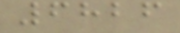6826
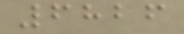6826
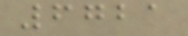6721
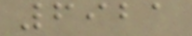6921
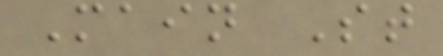Main St
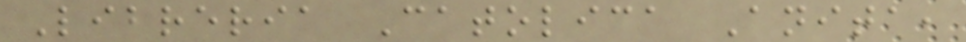Libreria Catolica Anita,
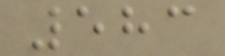583
